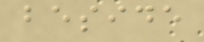beside
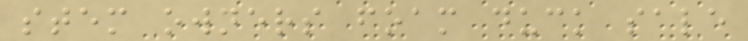stem owners foam duck sale
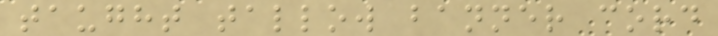taught tallow banner cord
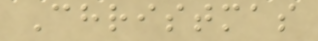Christmas
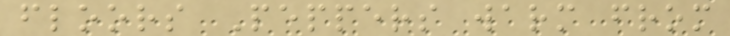floors Peppers warm from
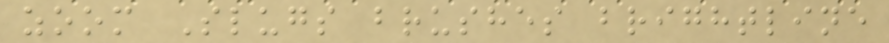zoom Slugs brushes brightline
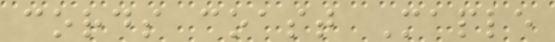cords coast Maple
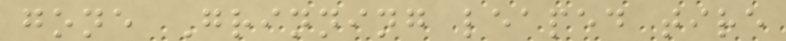gone Grinning leaped tire
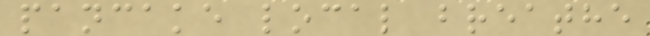pancake local breathe
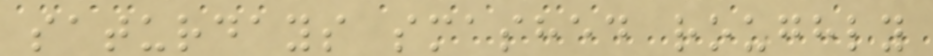saturdays smashed roughly
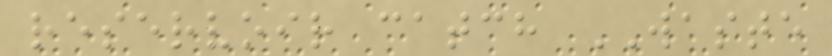reservoir catch WASTE
